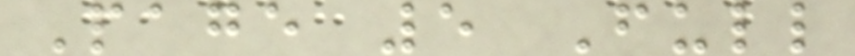Page 5 Full
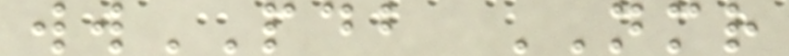wwPDB NMR
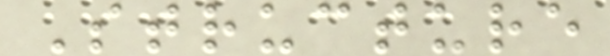Structure
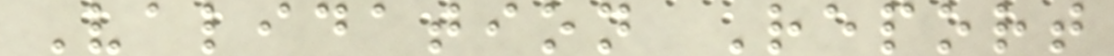Validation Report
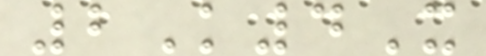2K4X
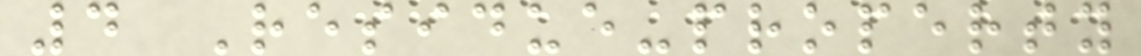4 Residue-property
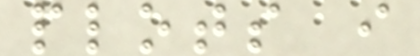plots i
